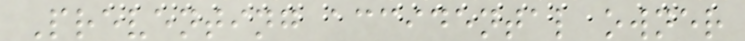Preventing accidental owner
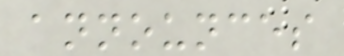announces
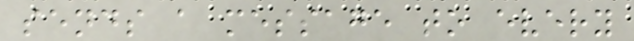sends a message to every
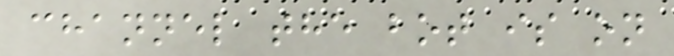channel the bot is on
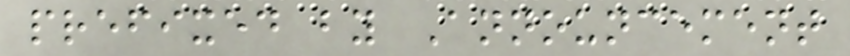prefixed by Announcement
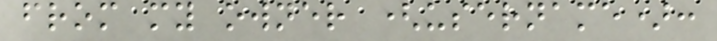from my owner (username):
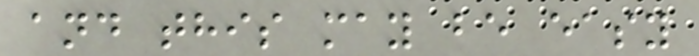and this may be easy
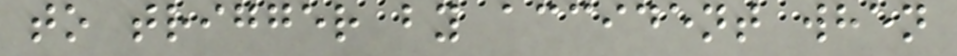to trigger by accident when
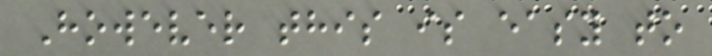However this is easy to
